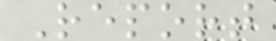Report
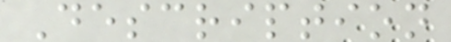Description
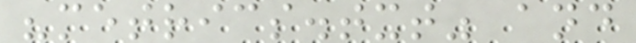"metrics.txt" and
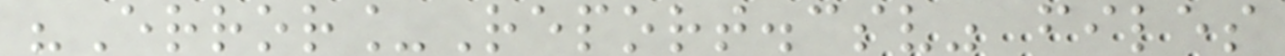"Error_Report.csv" files
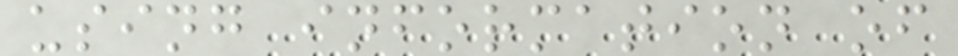using information of
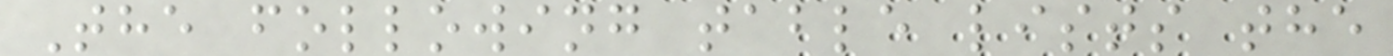The following table lists the
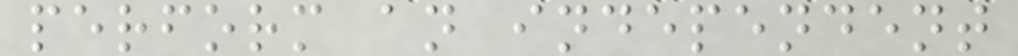perform an independent
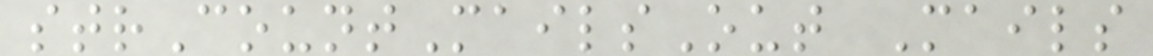strCountMailsOut Mails
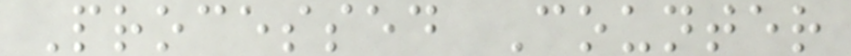Processed Counter
